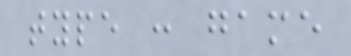type : game
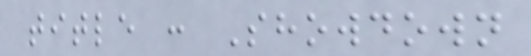title : Showdown
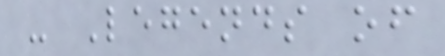- Legends of
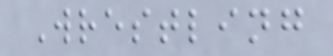Wrestling
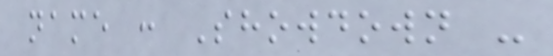name : Showdown -
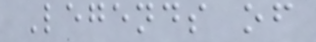Legends of
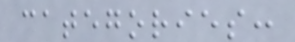categories:
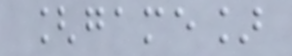[game]
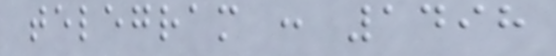telegram : 1498
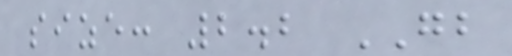size: 2.2 GB
